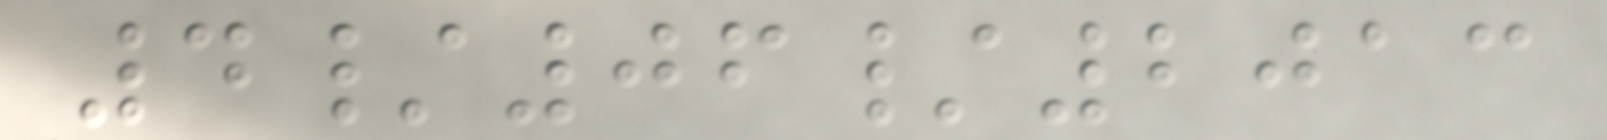4/06/2013
